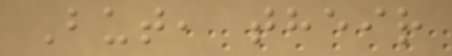But, their
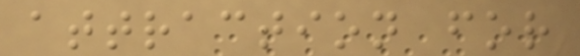attraction for
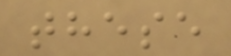these
